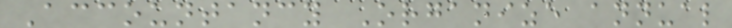Accountancy Organize annual
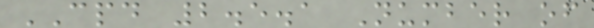CPD 2.5.1 Number of
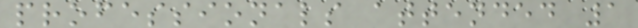professionals attended 1
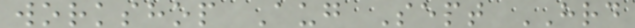workshop Aug Sept HRD
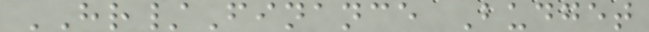HR/Finance Budget
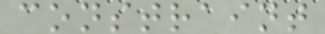constraint
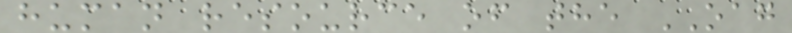human resource of the OAG
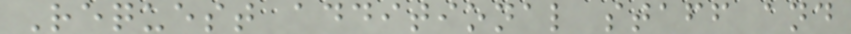Request additional staff and
